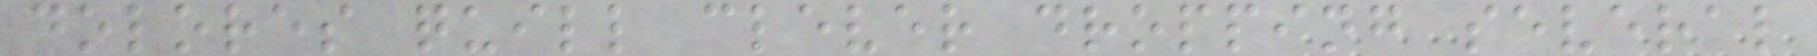dolores quill clever dropping several
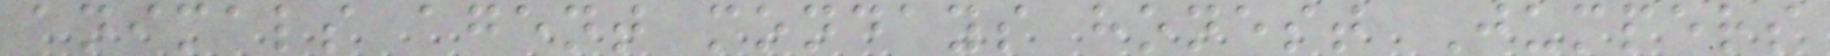animals agent mondays honest Jumpers
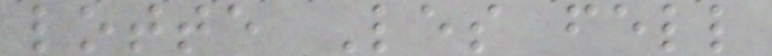lotte Les fell
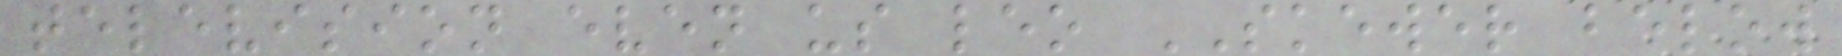television even us leo SKEWER below
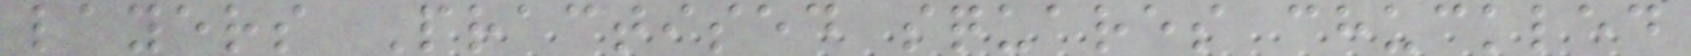layers Practised squares chuckled
